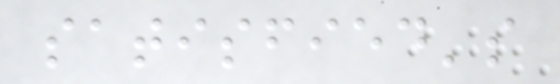satisfied's
